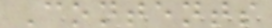Contents
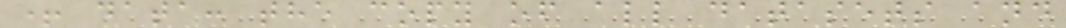+ data: the copy of all datasets and
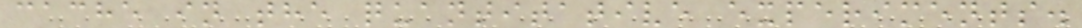cache in the quantitative experiments.
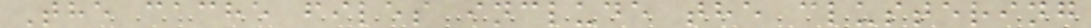The cache files include the clustering
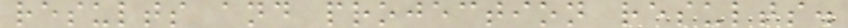results and projection results.
